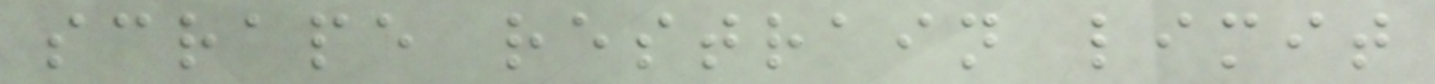scrape restrain limit
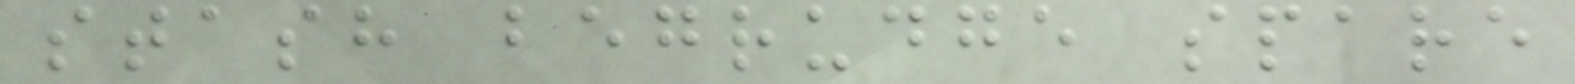stash begrudge spare
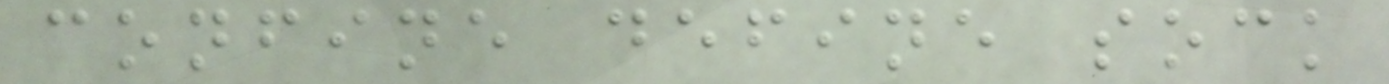confine define sock
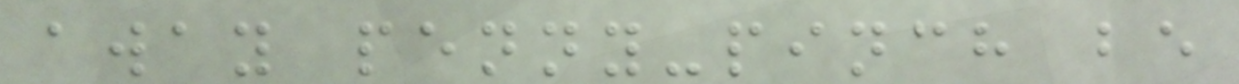away penny-pinch be
